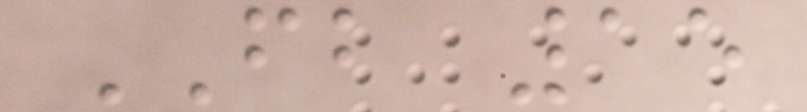FB 15
